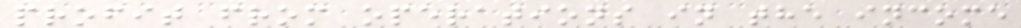profit from operations in the income
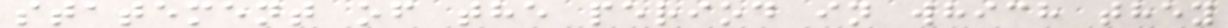statement of the period in which they
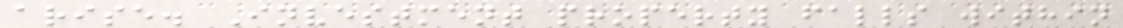arise. Investment property falls within
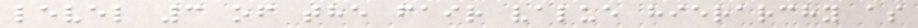level 3 of the fair value hierarchy as
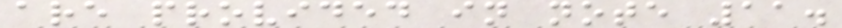are provided in note 11.
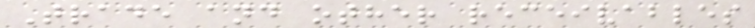Trade and other receivables
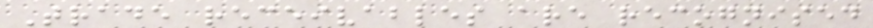Trade receivables are recognised
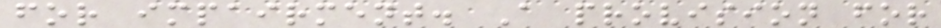for impairment. A provision for
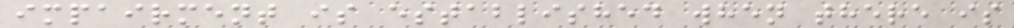impairment is established when there is
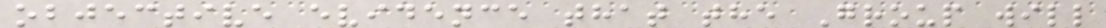objective evidence that the Group will
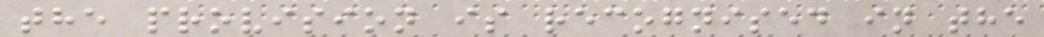the provision is recognised in the
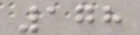178
